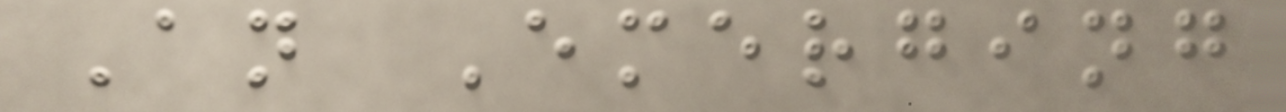An Emerging
